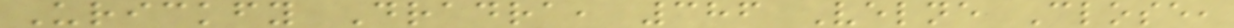Urickfy Dradra, 386 Velne Close,
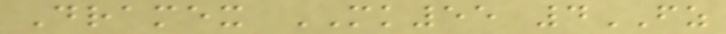Dramex MK55 4FZ
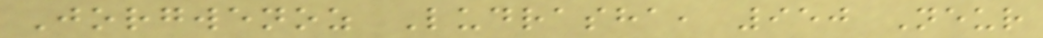Jorgwenoz Ludrasha, 950 Neur
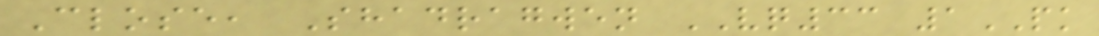Close, Shadragwen VQ33 1PK
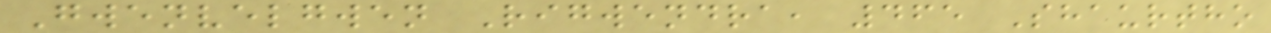Gwenvelgwen Rigwendra, 465 Shaurtho
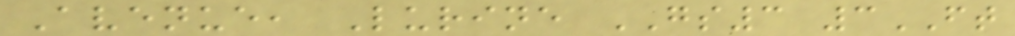Avenue, Lurine GS3 3FT
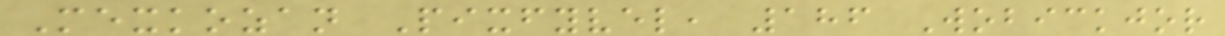Mexkozan Pixfyvel, 186 Wobickjor
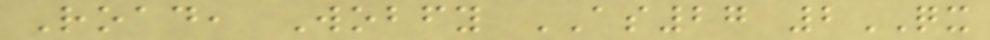Road, Wobfy AS27 2QX
